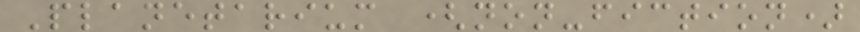Planetarium (non-fiction)
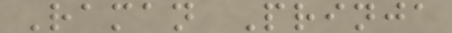Raman Prinja
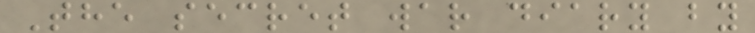The secret war diary by
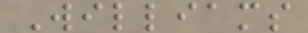Williams
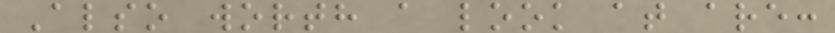Also worth a look at are:
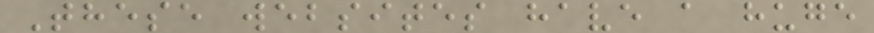These websites have a huge
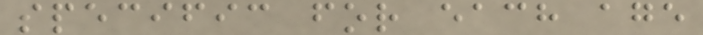specific for each age
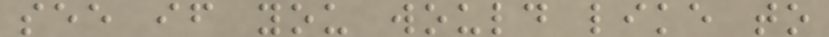see if you would like to
